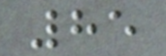85
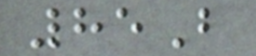85B
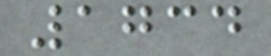1734
